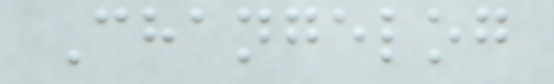Changelog
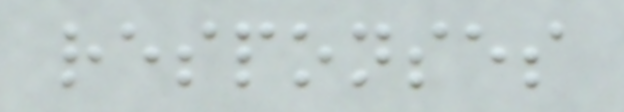responses
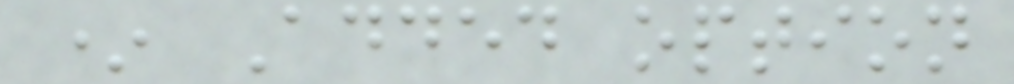* Added option
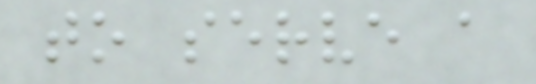to serve a
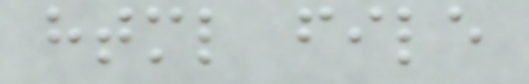html file
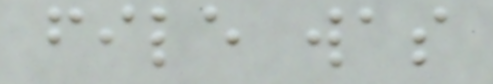file was
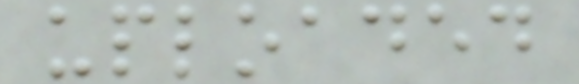uploaded
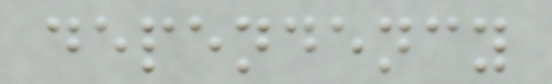dependency
